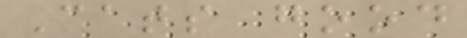Cats good
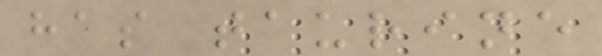has taurine
